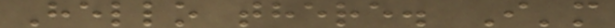Hello there. I'm
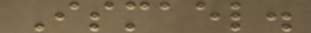Ismael.
